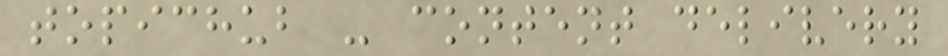topichub - content delivery
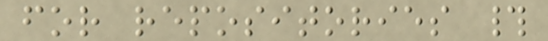for repositories #
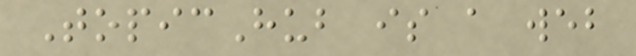TopicHub is a web
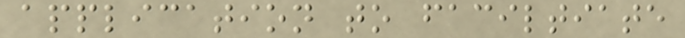application to faciltiate
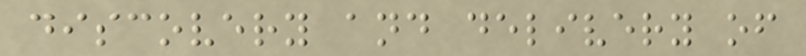discovery and delivery of
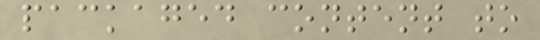packaged content to
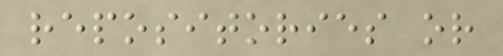repositories or
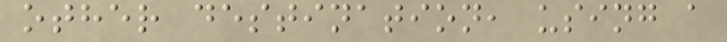other destination, using a
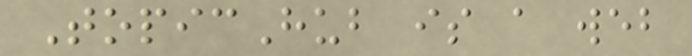TopicHub is a web
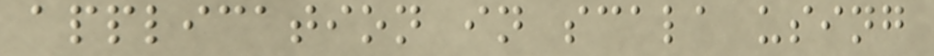application in scala using
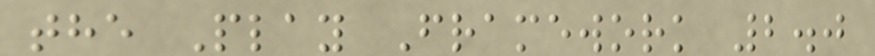the Play Framework 2.0
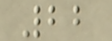22
